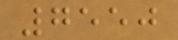7550
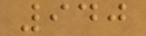940
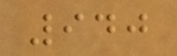940
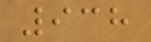938
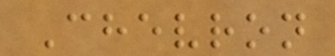Chevron
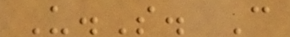U.S. C
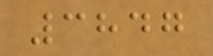3847
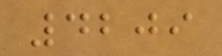4209
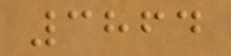3864
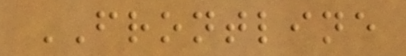FRONTLINE
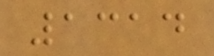1314
